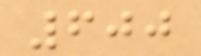600
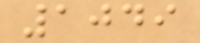1049
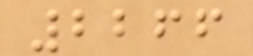2266
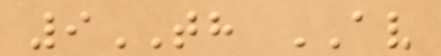9TH AV
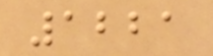1221
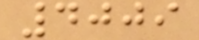4009
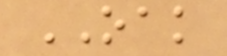OAK
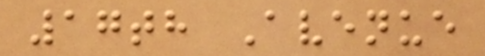17th Avenue
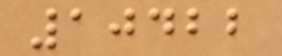10422
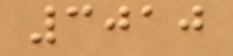3010
